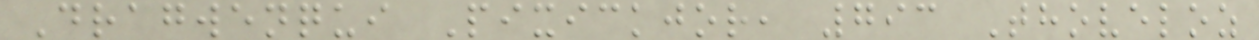Dragwenqui Pixickjor, 793 Thoveloz
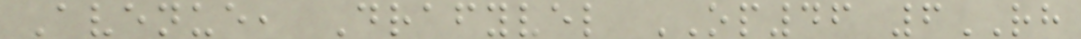Avenue, Drafyvel OP46 6RH
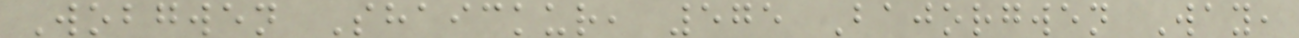Wobgwen Shaickur, 575 Bajorgwen Way,
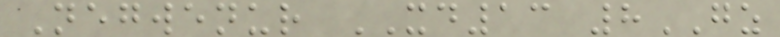Negwenur XD13 8GZ
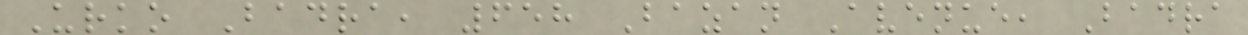Urko Badra, 658 Bazan Avenue, Badra
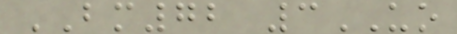BM72 3UO
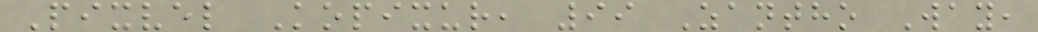Pixvel Kopixur, 99 Zantho Way,
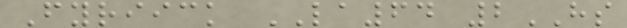Fyriick LA64 2HS
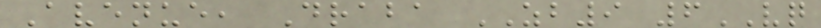Avenue, Draba ZB9 6VQ
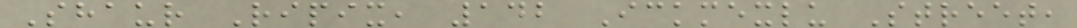Shaur Ripix, 142 Ickmexlu Street,
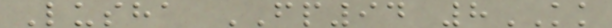Lusha FP94 8KK
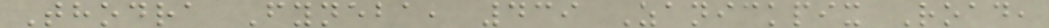Thodra Fyneba, 439 Zanickpix Road,
